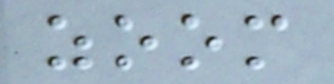zoom
